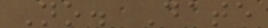No. Date
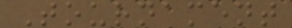Tournament
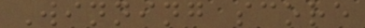Winning score
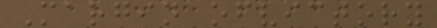Margin ofvictory
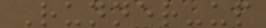Runner-up
